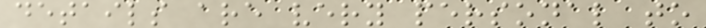details are very personal to
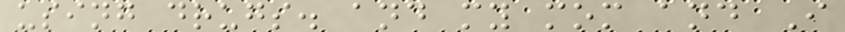using drugs. and my mom and I
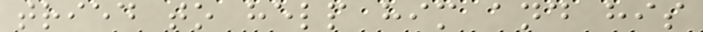tried to help him and his
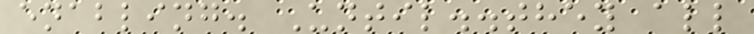enabling. Until..they all
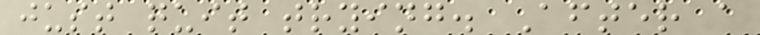just quit trying. After a
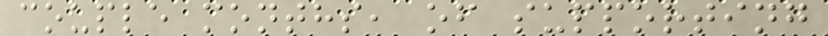couple months, of supporting
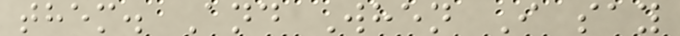them. And When I say
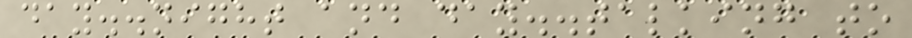day..night and day..talking to
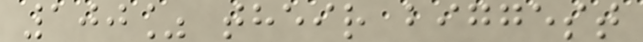100% their biggest
